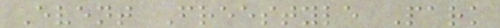Event Freestyle Park
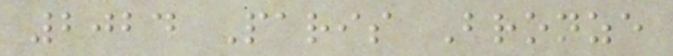2024 Paris Bronze
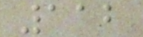112
